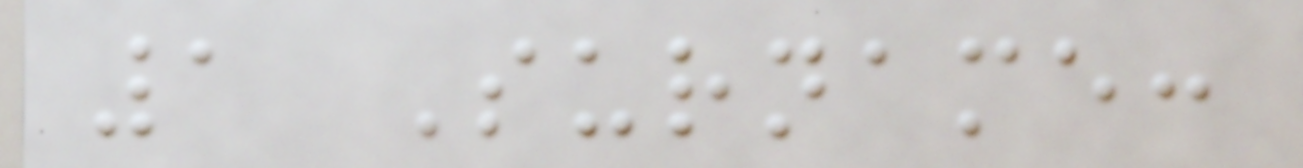1 Surname:
